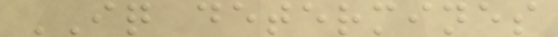IQ determines
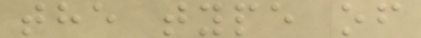the type of
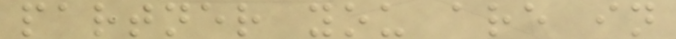partner you are in
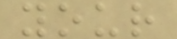your
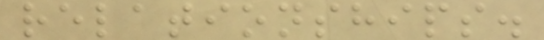relationships.
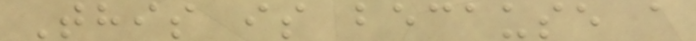This is because a
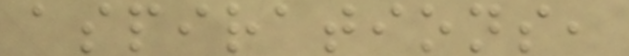aspirations,
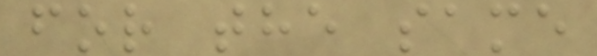for the same
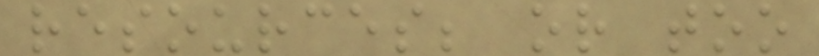resources; or too
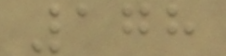178
